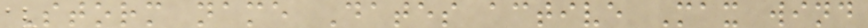Storm name Dates active Max wind
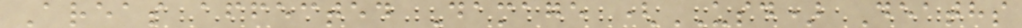Areas affected Damage (USD) Deaths
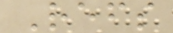Refs
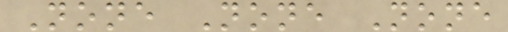None None None
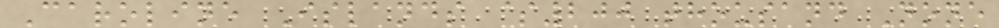Caroline Islands $200 thousand None
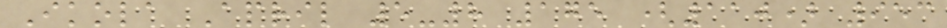Ikola April 5-8 175 (110) 953
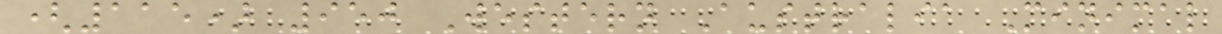(115) 950 Western Australia Minimal
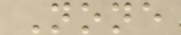None
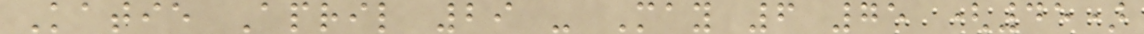Katie April 29 - May 6 75 (45)
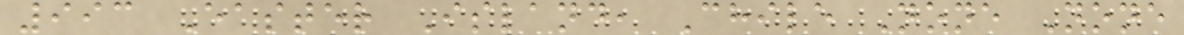993 Easter Island, Chile None None
